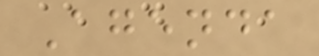Agenda
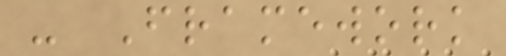- Framework
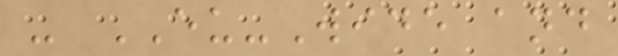- EU-Wide and
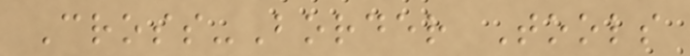Cross-Border Tools
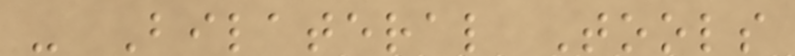- Bilateral Tools
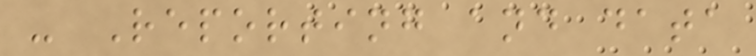- Reporting and data
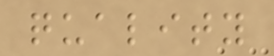quality
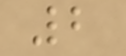2
